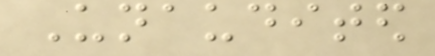Unaudited
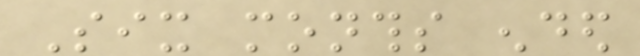Six months ended
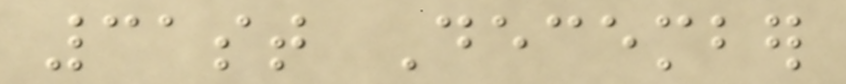31st December
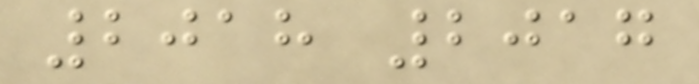2018 2017
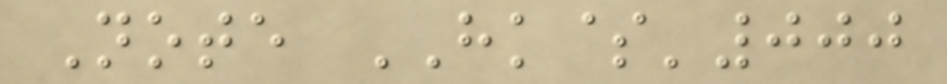Note HK$'000
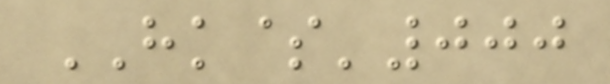HK$'000
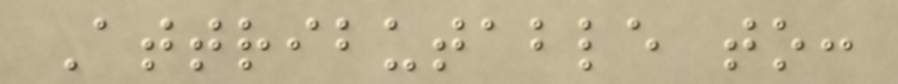Attributable to:
